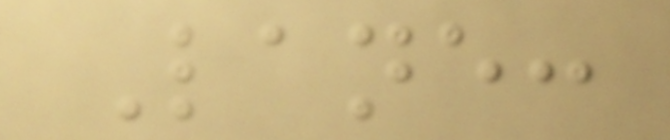Lane:
